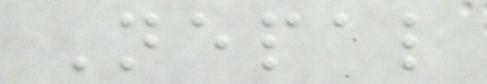Nepal
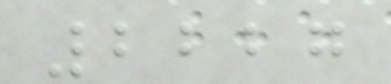2227
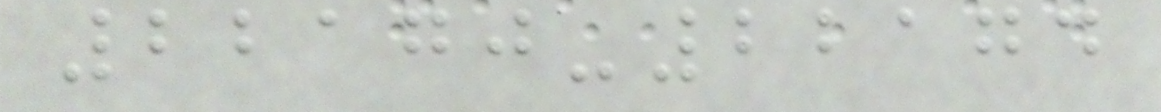22170-22174
